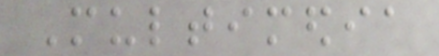Multimedia
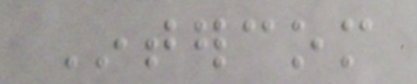Intercom
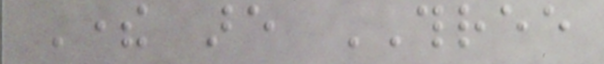There are THREE
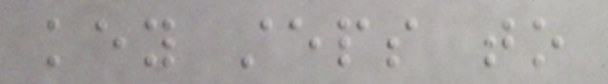key steps to
